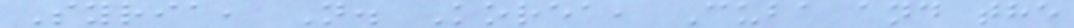Syria, N. Korea, Cuba and the
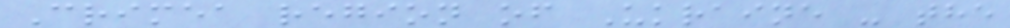Crimea region of Ukraine - the
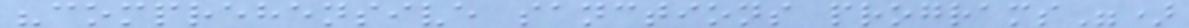"comprehensive sanctions programs")
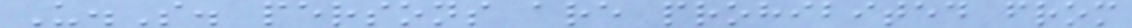U.S. persons are prohibited from
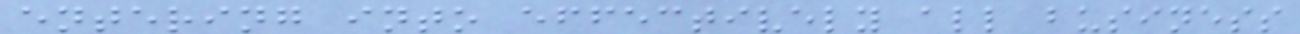entering into effectively all business
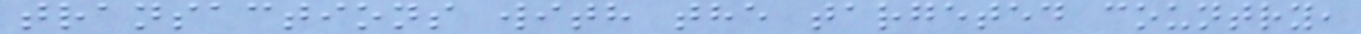transactions with the targeted country,
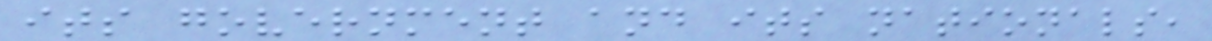its government and its nationals,
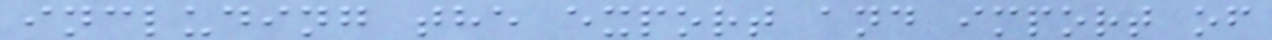including the export and import of
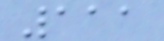111
